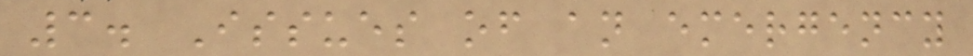3. Issues of an emergency
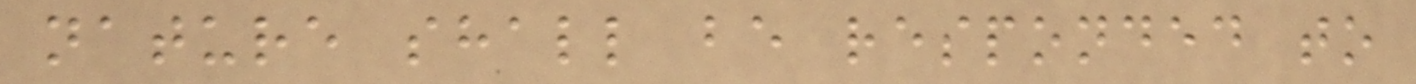nature shall be responded to
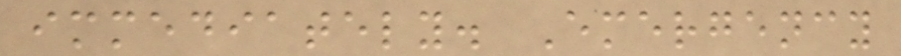immediately. Emergency
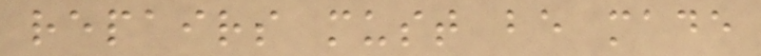repairs must be made
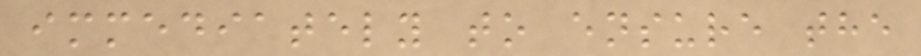immediately to ensure the
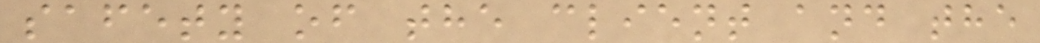safety of the client and the
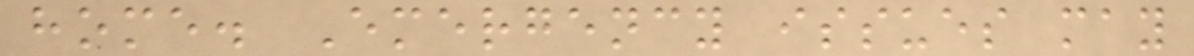home. Emergency issues may
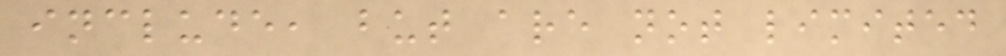include, but are not limited
